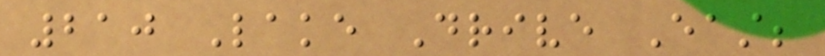210 Lake Drive East;
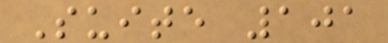Suite 101
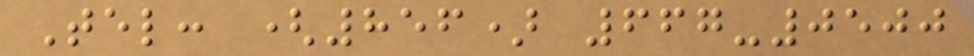Tel: (856) 667-0500
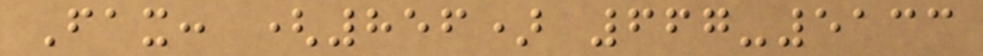Fax: (856) 667-5133
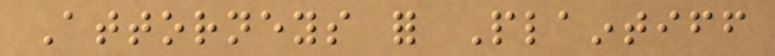Attorneys for Plaintiff
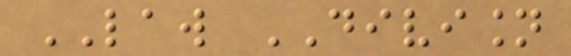LAW DIVISION
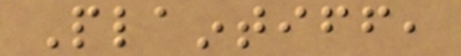Plaintiff,
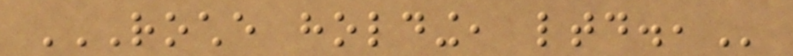ROCHE HOLDING, LTD.,
